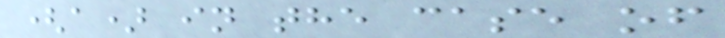(a) in the case of
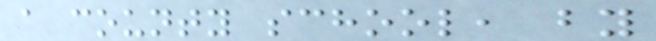a county school, by
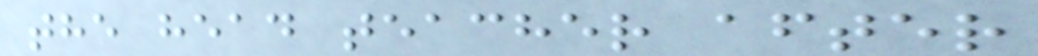the head teacher after
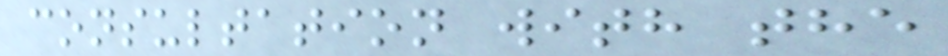consultation with the
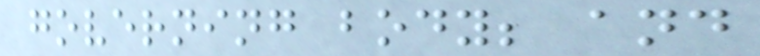governing body; and
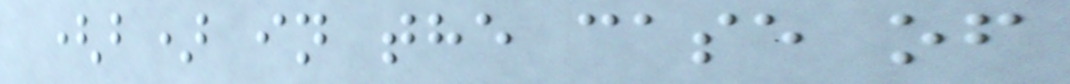(b) in the case of
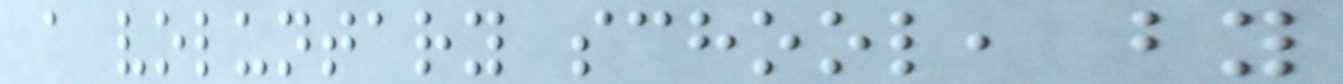a voluntary school, by
